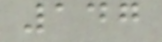147
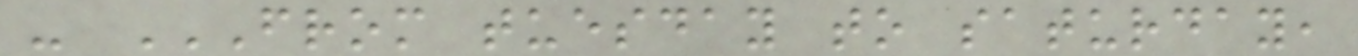- FROM TUESDAY TO SATURDAY,
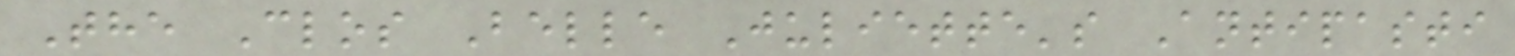The Clos Belle Juliette's Antipasti
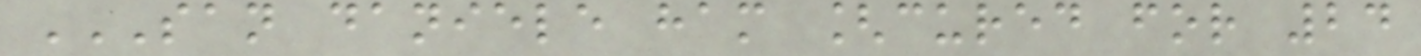SAN DANIELE HAM [CURED FOR 24
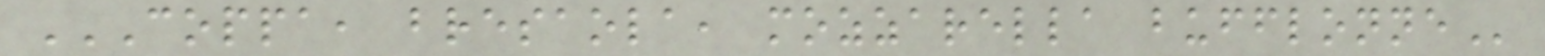COPPA, BRESAOLA, MOZZARELLA BUFFLONNE
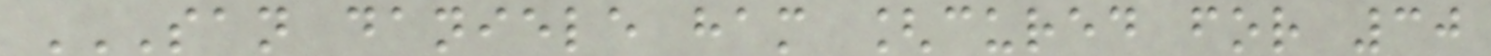SAN DANIELE HAM [CURED FOR 30
